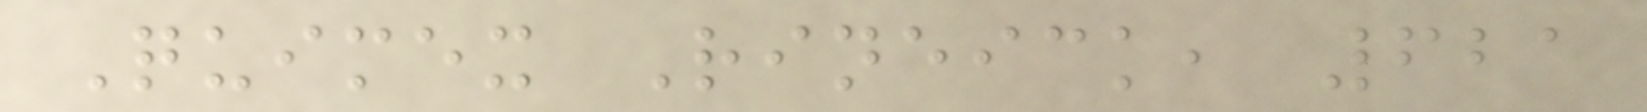Quimex Rineick, 621
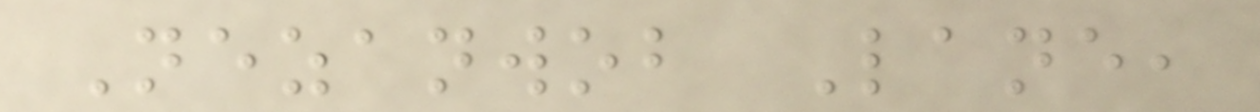Nezanwob Lane,
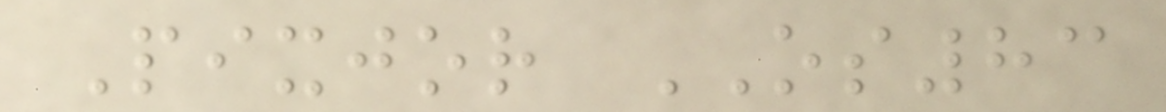Pixjor OS83
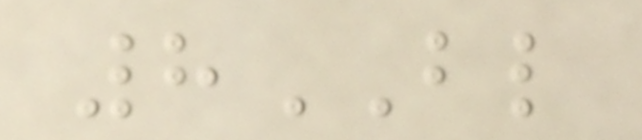8BL
